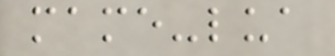mame-lua
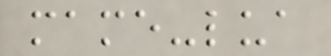mame-lua
